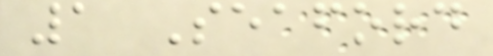1 Seaford
